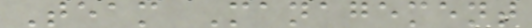Team Management
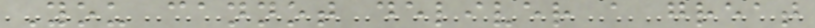You cannot deliver a great
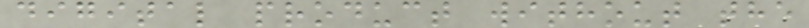digital product without the
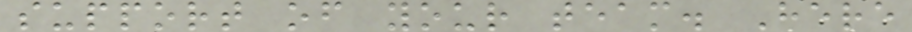support of your team. Here
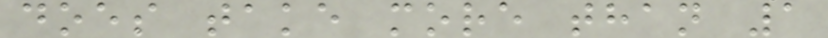does take more than 1
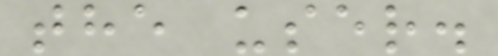the user.
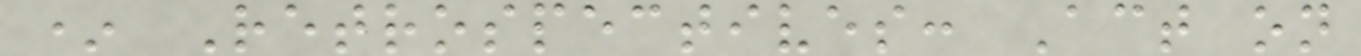* Retrospectives: Act on
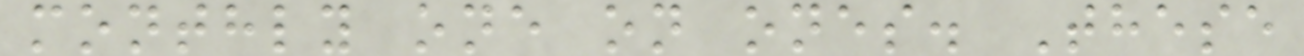monthly one on ones. These
